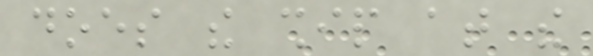does the ship at the
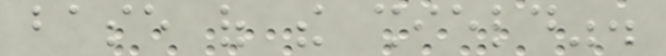base of the shield".
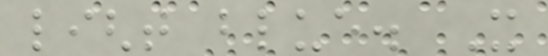light blue. It
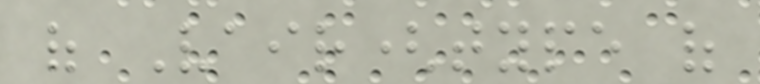of Vair(type of
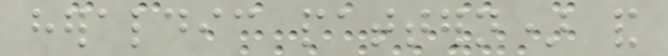heraldic pattern) and
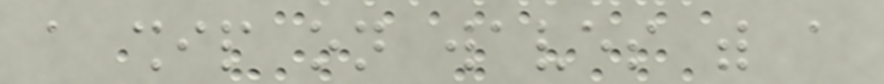a ship on waves with a
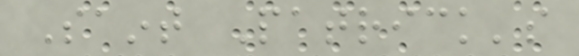Saint Patrick's
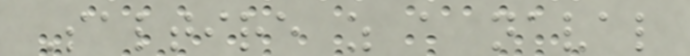Saltire as a naval
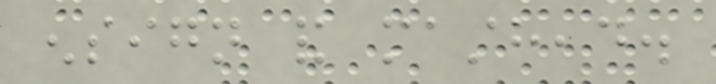ensign and masthead.
